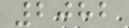2082
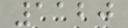1120
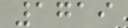1719
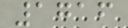1716
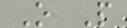O P
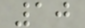10
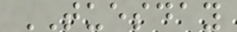TUESDAY
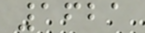1621
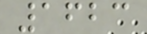1623
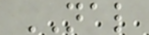NAL
